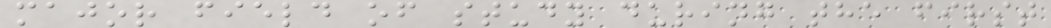major field of study during the first
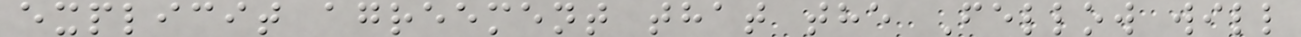explicit agreement that the Fellow will
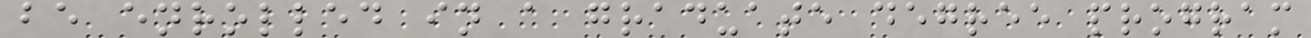be enrolled in a graduate degree program
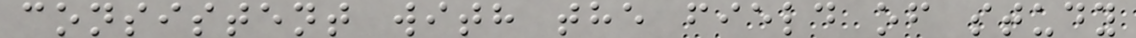consistent with the field of study
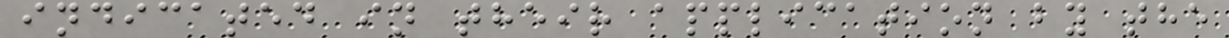indicated in their application by the
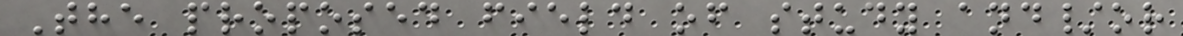The proposed field of study and/or
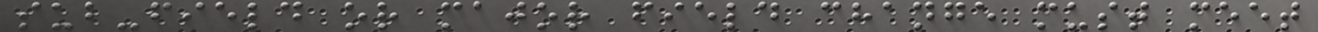sub-field or major field change must meet
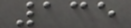135
